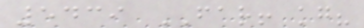5439 FAR! kg?
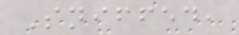Sniffed,
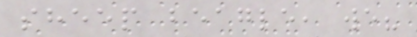sheep beagle, we?
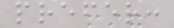prefer:
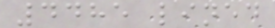4485 lined
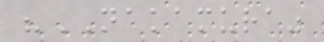"NAKAMURA"
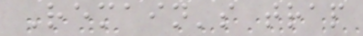Remain's trap
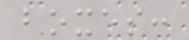boxes:
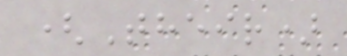(Their)
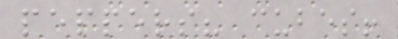peppers? cubes!
